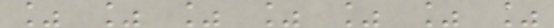% % % % % % %
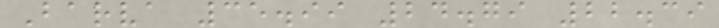Barva 35.99 24.79 22.39
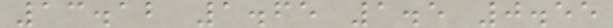13.12 1.65 1.5 0.55
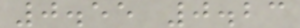0.55 0.23
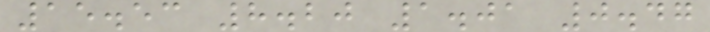15.53 8.20 1.01 0.47
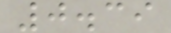0.39
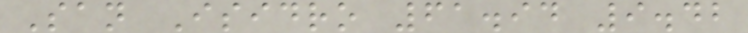San Isidro 61.94 9.42
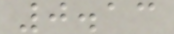0.13
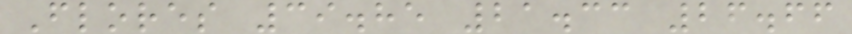Flores 39.85 21.33 26.66
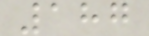187
